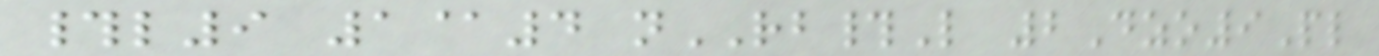#l9 1@4 nRB#L 2Dzo9Pl
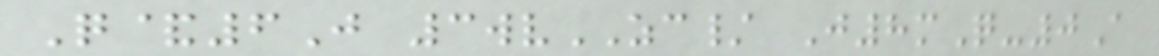Q&6J 3wvZC/ J8mQ-0A
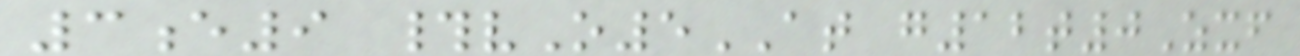3e9 #vO5AT g12t0Zxf
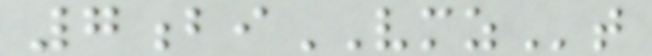7biVMZt
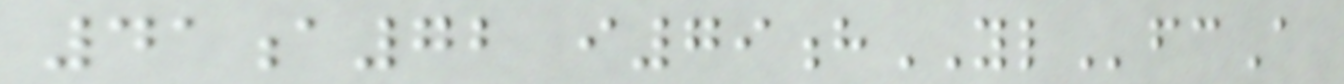41a72 i79hYLfcA
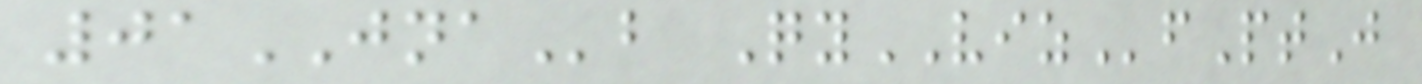01JNAb QyVIZfPtJ
